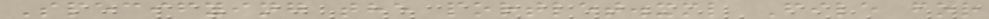Specifying the portlet.xml File for
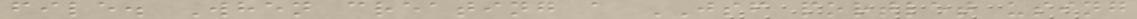file. When creating a JSF portlet using
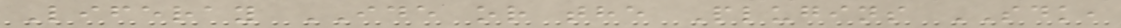Liferay IDE or the Plugins SDK,
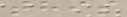this
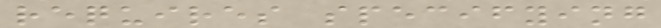requires specifying
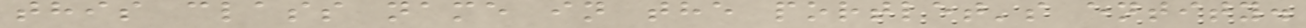this class name in the portlet's entity.
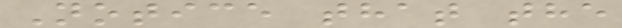Notice that the
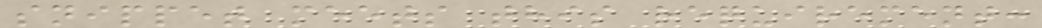snippet meets this requirement:
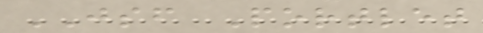JSF Portlet
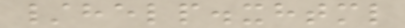/help.xhtml
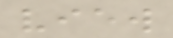view
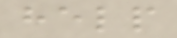help
